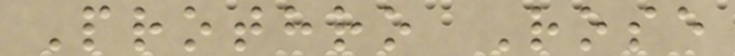Prothro Rose
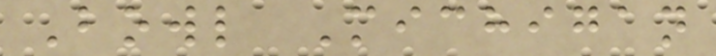Bowl Michigan
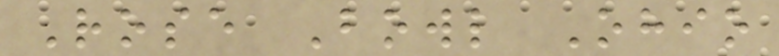Rose Bowl Ohio
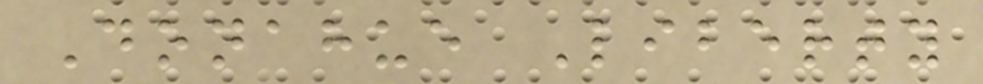Donahue Liberty
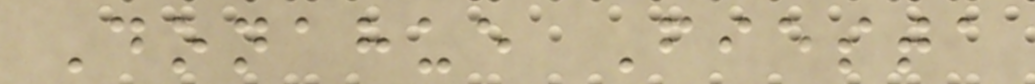Donahue Fiesta
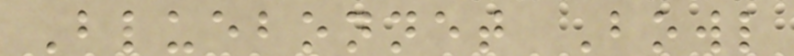Bluebonnet Bowl
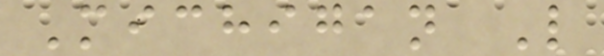Michigan L
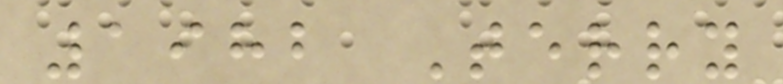1982 Terry
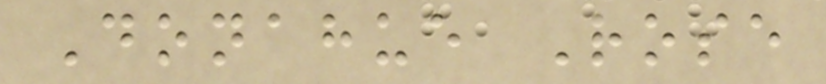Donahue Rose
